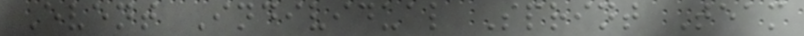Event Individual Sprint Team
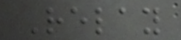Relay
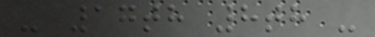- 17th 8th -
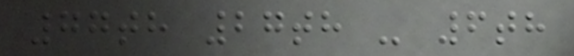77th 27th - 6th
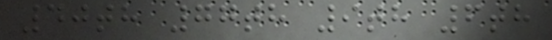40th 77th 9th 6th
